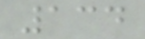134
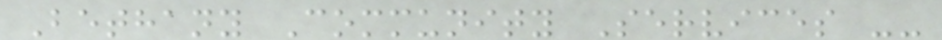Bethany Community Services --
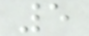5
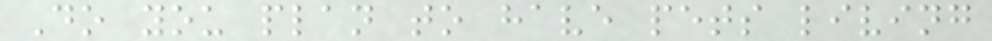Do you plan to have pets living
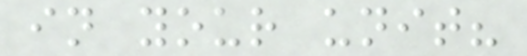in your unit?
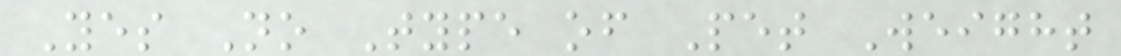Yes No Type of Pet Weight
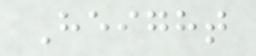Height
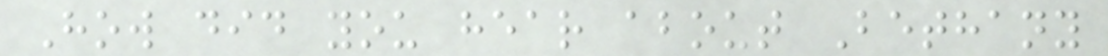How did you hear about Bethany
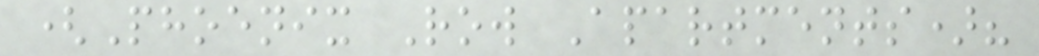(Phoenix Row Apartments)?
